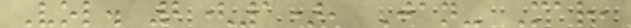Vol. 2(1), Jan- Mar,
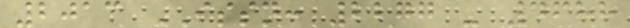2013 ISSN: 2277 - 4688
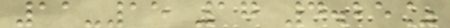11-15 17 4.25%
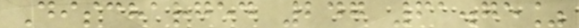Discharged 247 61.75%
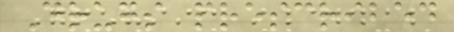Drugs prescribed
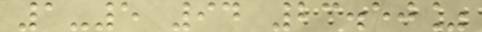1-5 94 23.50%
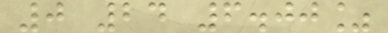0 24 6.00%
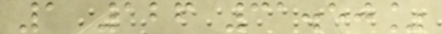1 126 31.50%
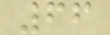66
